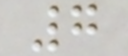7
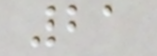21
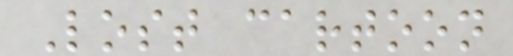Lost cartoon
